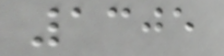1305
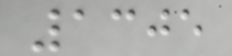1305
